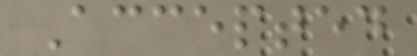Accepted
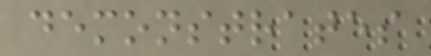demonstrates
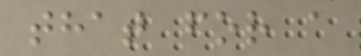that for a
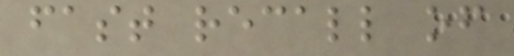fast recall of
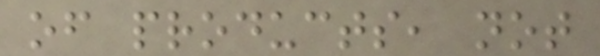of products, not
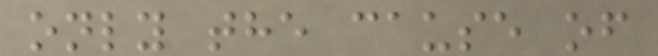only the cause of
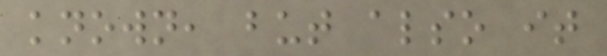known, but also it
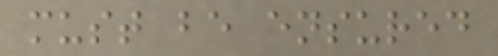must be ensured
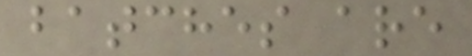batches are
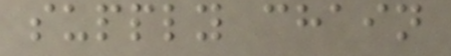supply chain
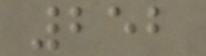252
